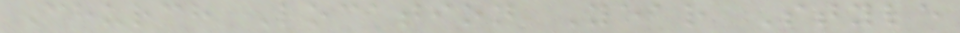Church Location Year Style
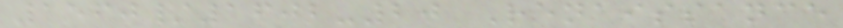1560/1602-20 Renaissance
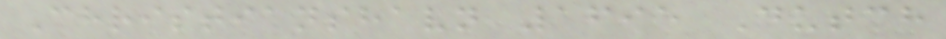Christianshavn 1695 Dutch
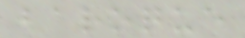baroque
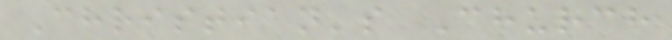Christian's Church
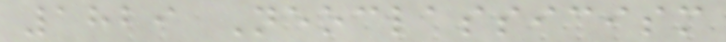1829 Neoclassicism
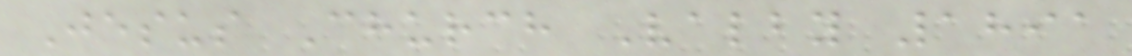Jesus Church Valby 1891
